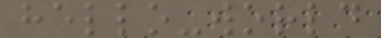hello-world
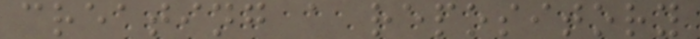creating a repository
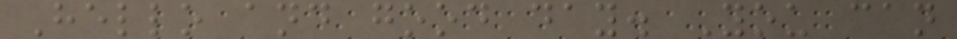Hello and good day. You can
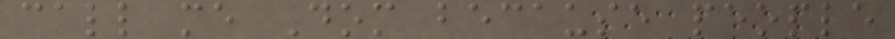call me Dom because people
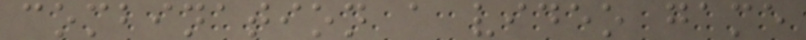combination a video game
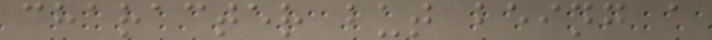character but being a
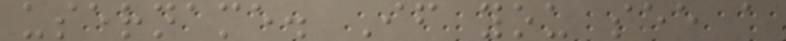username. If you see a
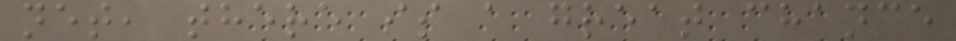net, there is a great chance
